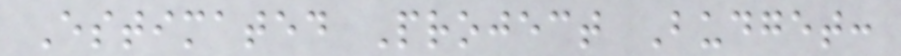Estimated Project Budget:
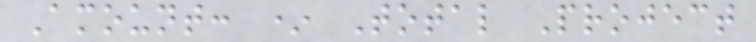Amount: * Total Project
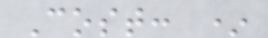Cost: *
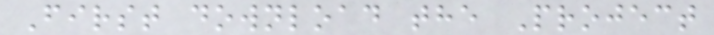First download the Project
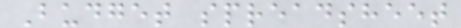Budget spreadsheet
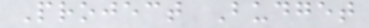Project Budget
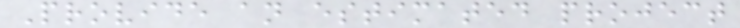Provide an estimated project
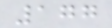177
